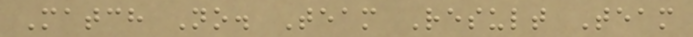Match No. Team Result Team
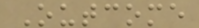Outcome
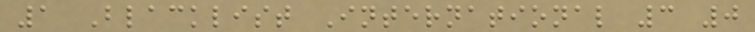1 Blacklist International 3 0
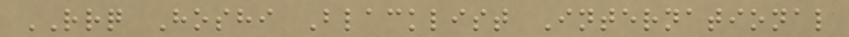RRQ Hoshi Blacklist International
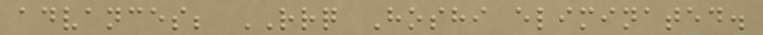advances; RRQ Hoshi eliminated.
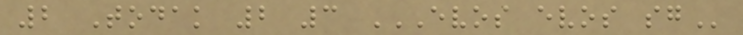2 Todak 2 3 EVOS EVOS SG
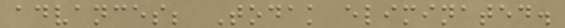advances; Todak eliminated.
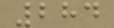284
